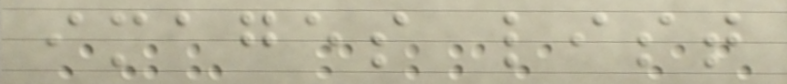images list
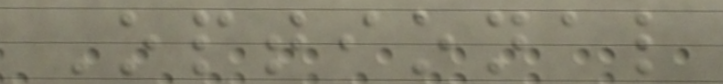Optional
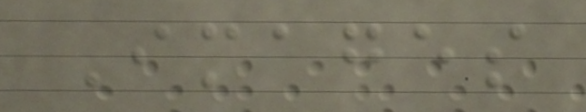Images
